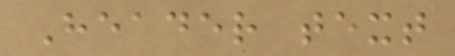Header text
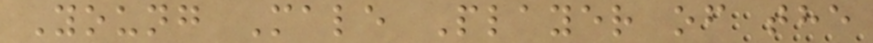Young Male Player of the
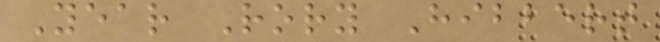Year Rory Hibbert
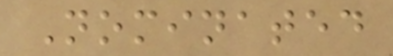Nominated
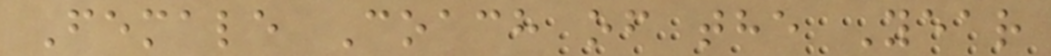Female Coach of the Year
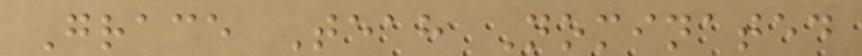Grace Teah Nominated
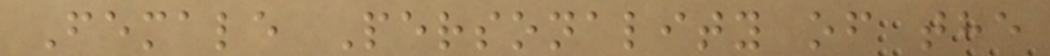Female Personality of the
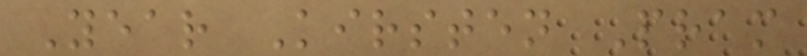Year Kirsten Pram
